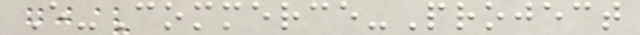E-Commerce-Project
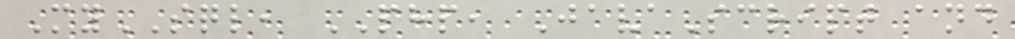MySQL, PHP, JavaScript and
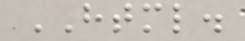HTML.
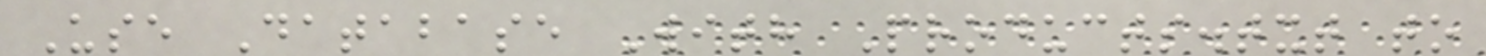Use Database With Products.txt to
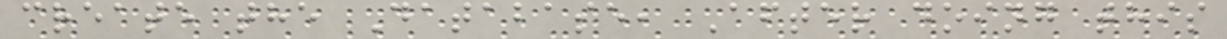create the Database, After doing this
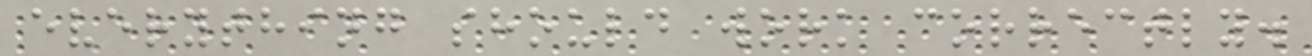everything should work correctly.
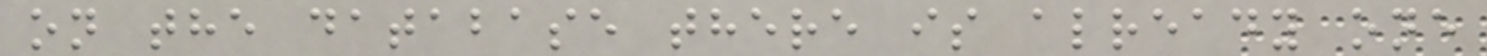on the database there is already one
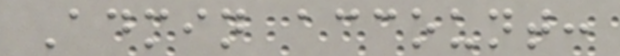Admin account:
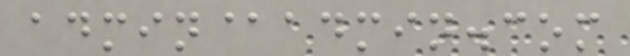admin@admin.com
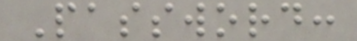Password:
